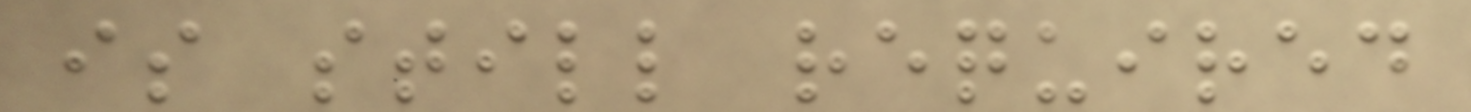is still required
